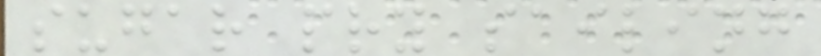sugar pry sailing
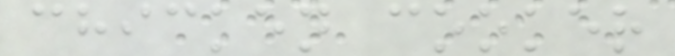chicken cooker
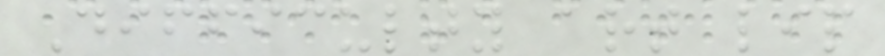Difficulty art lip
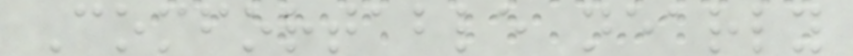Comfortable nearly
